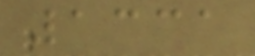1331
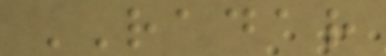RADAR
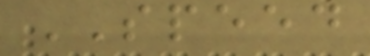SPEED
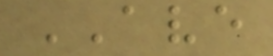AVE
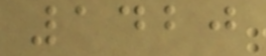1420
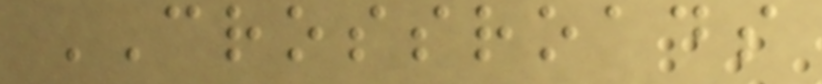CROSSROADS
